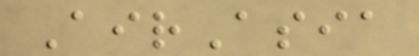AirAsia
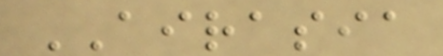AIRASIA
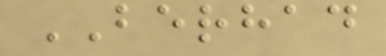BERHAD
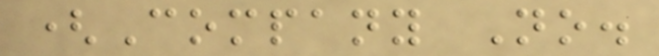(Company No.
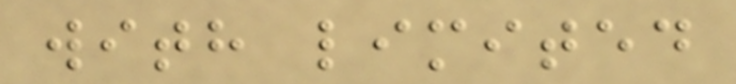with limited
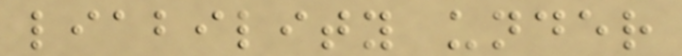liability under
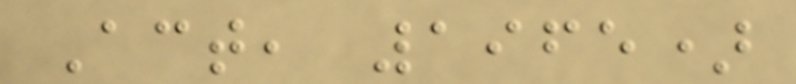Act, 1965)
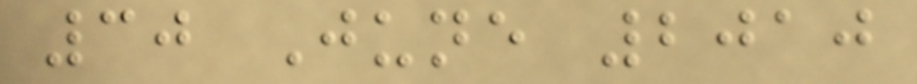30 June 2010
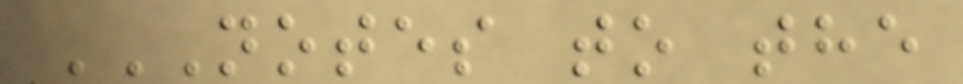NOTES TO THE
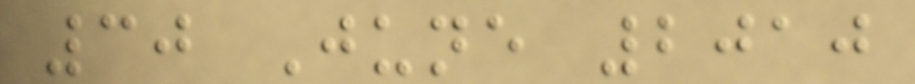30 June 2010
